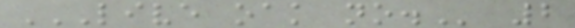LIVE OAK NO. 2
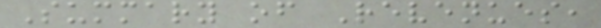Summary of Revenues,
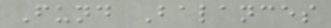Fund Balances
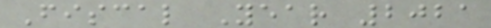Fiscal Year 2021
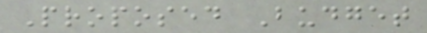Proposed Budget
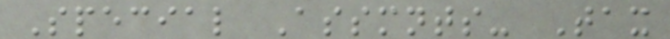Special Assmnts- Tax
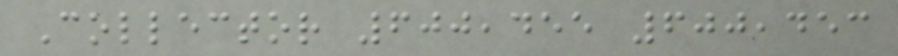Collector 600,455 600,453
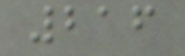216
